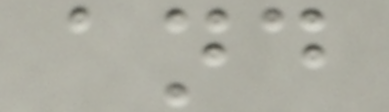and
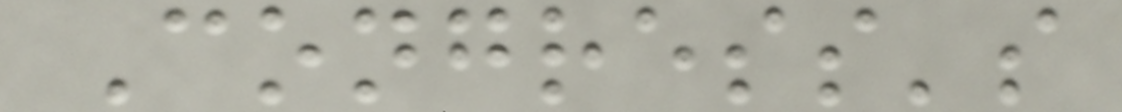Congress's
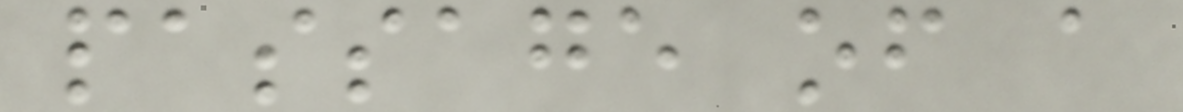passage of a
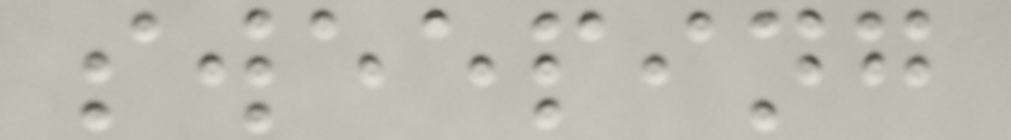sweeping
